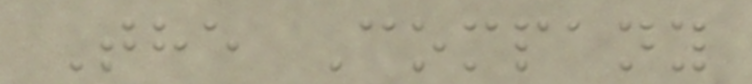The Company
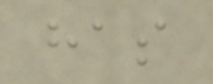has
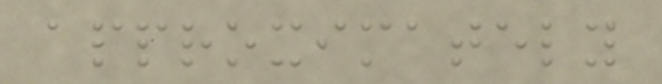approximately
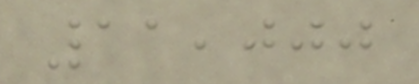11,000
